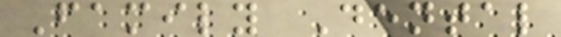Family Dental
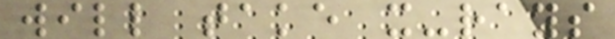will take x-rays
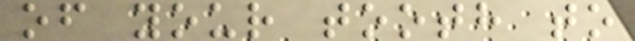of your tooth to
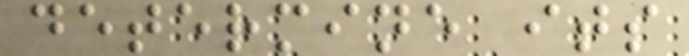determine its
